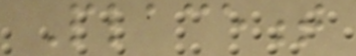Placement
